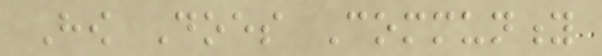How Does Community
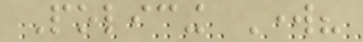Policing Work?
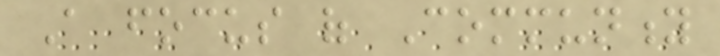A focus of Community
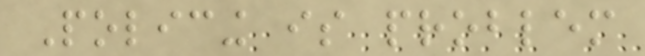Policing is problem
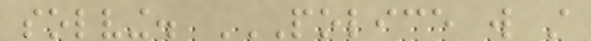solving. POLICE WILL STILL
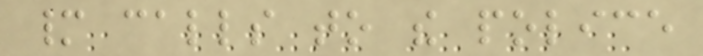many calls to the police
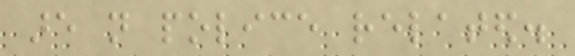are not police related.
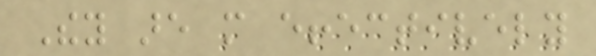They are more effectively
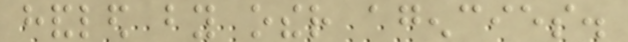handled by other agencies.
